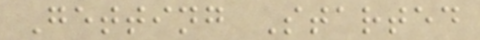Getting Started
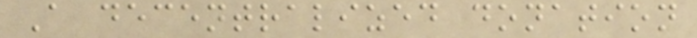A decentralized donation
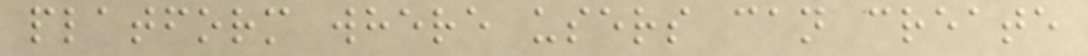platform where users can create
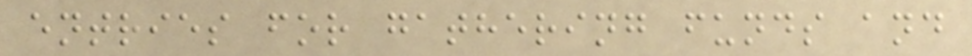entries for gathering funds and
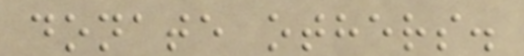donate others.
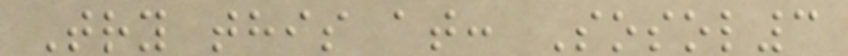Try this at: Sosol3
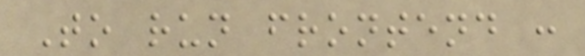To run frontend :
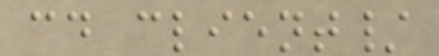cd client/
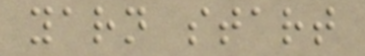yarn start
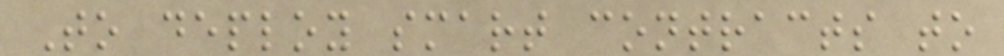To deploy smart contracts to
